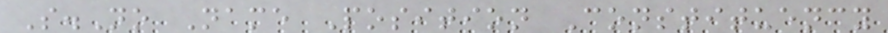S.No Name Position Constituency
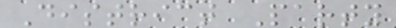District Party
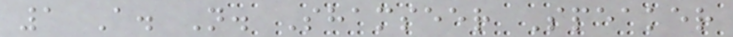1 A. N. Shamseer Speaker
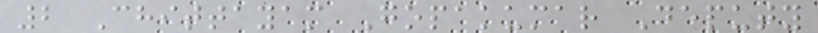2 Chittayam Gopakumar Deputy
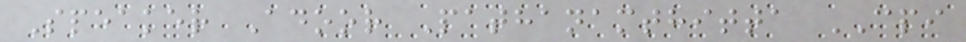Speaker Adoor Pathanamthitta CPI
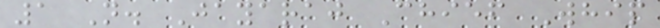1 N. Jayaraj Chief Whip
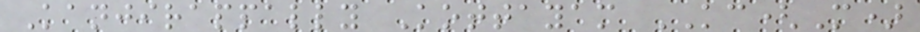Kanjirappally Kottayam KC(M)
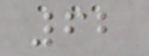62
